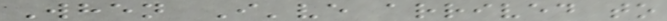When I've arrived to
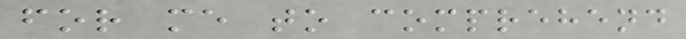for me to comprehend
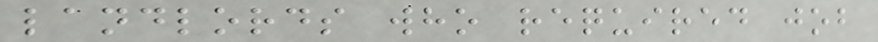landlords who required job
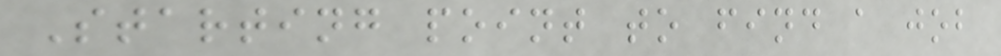Starting point to find a job
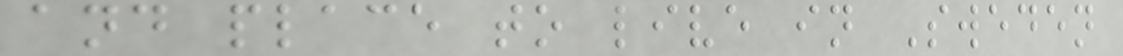and place to live in Sweden
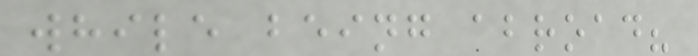while being abroad?
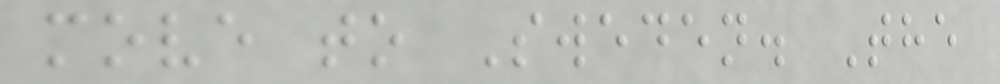move to Sweden. The
